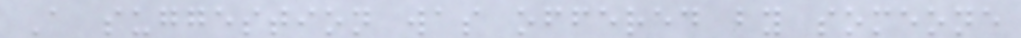A suggestion was offered by someone
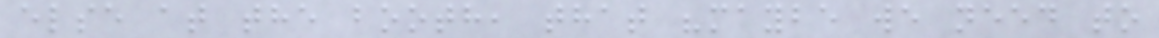else at the booth, that "maybe we need to
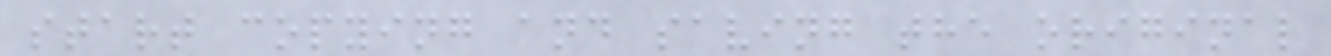start copying and saving the original
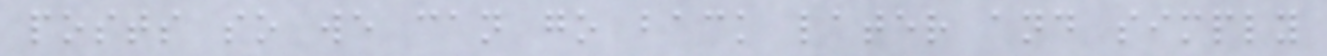posts so we can go back later and simply
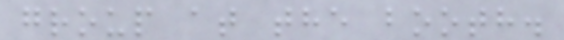group at the booth.
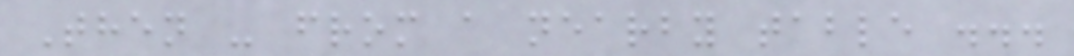Then - from a nearby table ...
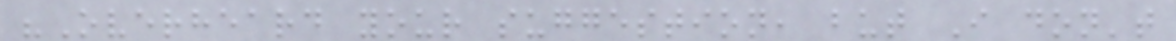"Overheard your suggestion, but I don't
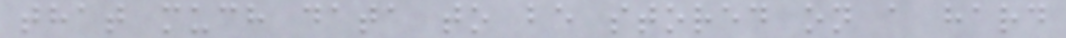that much data to be stored on a hard
